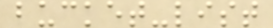bucket-list
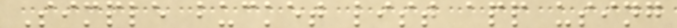Simple bucket list app using
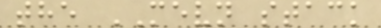the MEVN stack
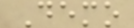Demo
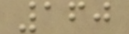160
